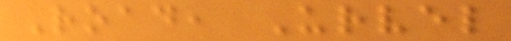Road, Urvel
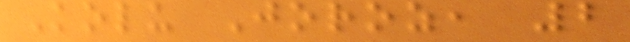Kolu Joroz, 2
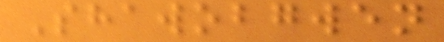Shawobgwen
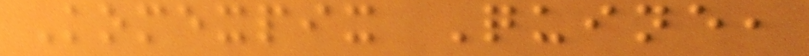Komexpix Quine,
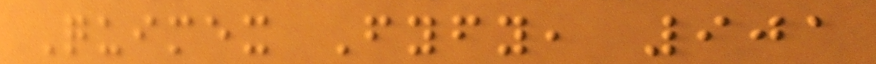Quimex Fyfy, 901
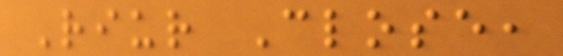Riur Close,
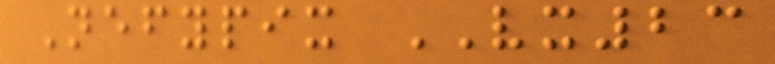Nefypix VX23
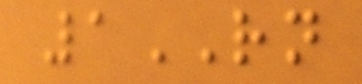1RN
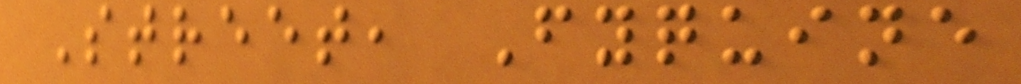Street, Fyquine
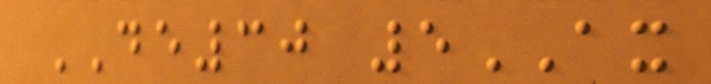DE30 5AX
